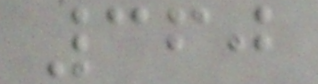360
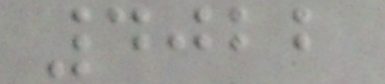4022
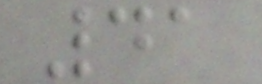41
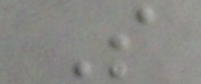S
